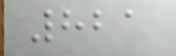821
